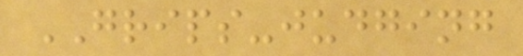GRIPS-judging
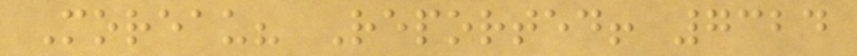Moreau? Reported! 7324
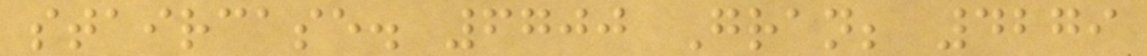staircase. 6700 Gran; 4279
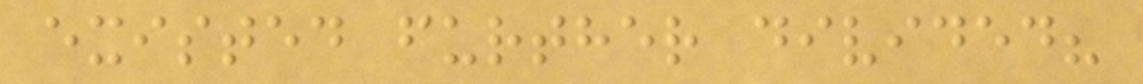existed further divided?
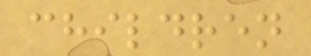children
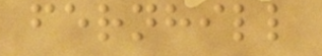fernhill
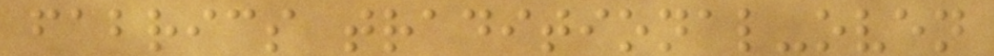fabrics traditional-oven
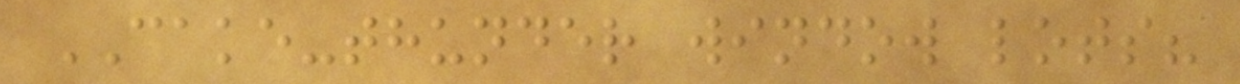CAKE-thunder window lots?
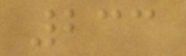233
